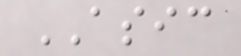ASIC
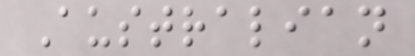Australian
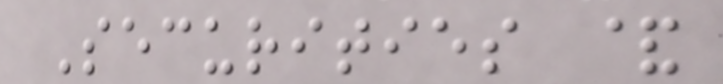Securities &
